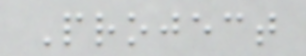Project
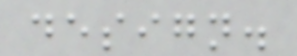design.
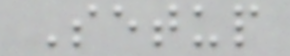Setup
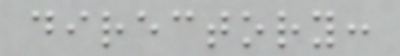directory:
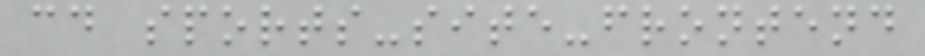cd sports-site-frontend
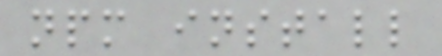npm install
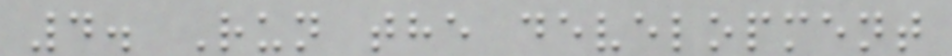4. Run the development
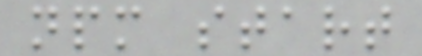npm start
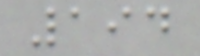194
